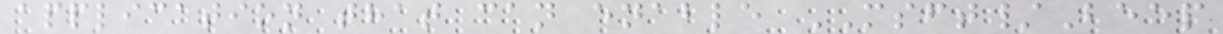application that can enable MSFT/Beep
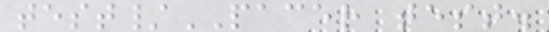test/PACER test.
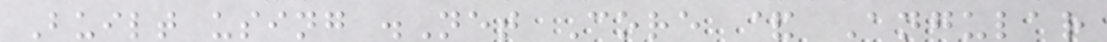Built using .Net Core & Angular
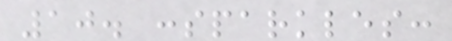10. :sparkles:
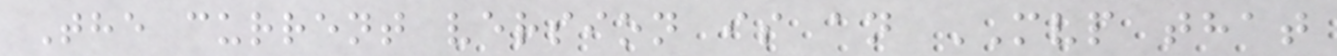The current version is an MVP that
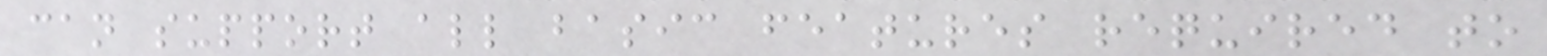can support all basic features required to
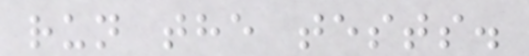run the tests.
